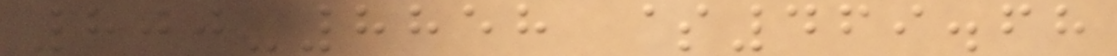800-8858 $469.68
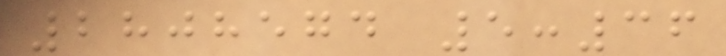2808574 5:36
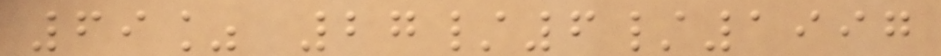69% 27/6/1997
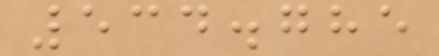534.785
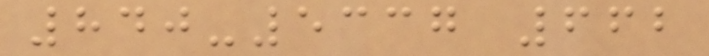840-5337 662
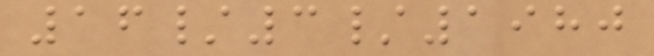16/3/1980
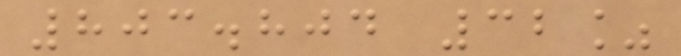803.804 32%
